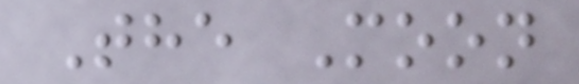The Moon
